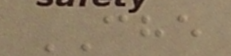CHE
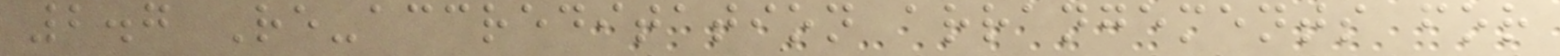2.7 Re-accreditation arrangements for
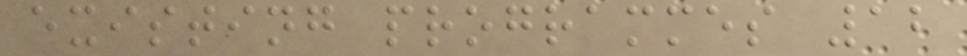existing programmes 12
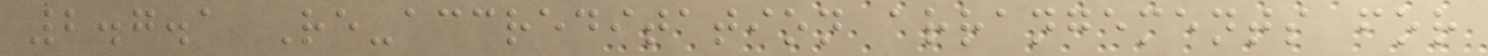2.7.1 Re-accreditation arrangements for
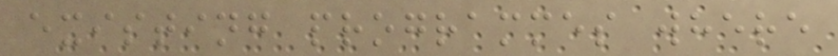existing programmes where
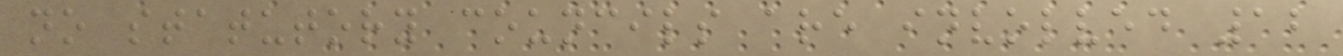no statutory councils are involved 12
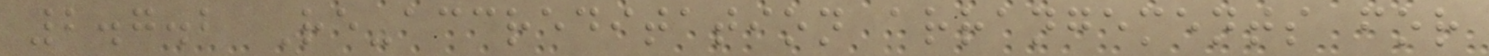2.7.2 Re-accreditation arrangements for
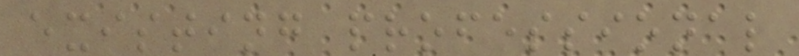existing professional
